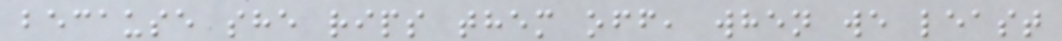because she rips them off, when we least
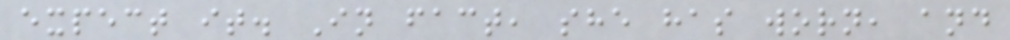expect it. In fact, she has worn, and
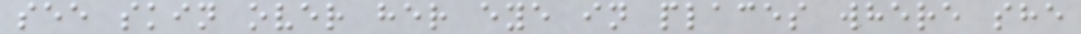see skin over her eye in places where she
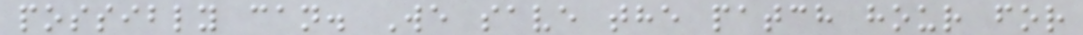possibly can. We save the patch hour for
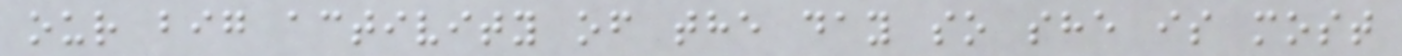our big activity of the day so she is most
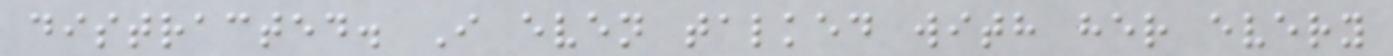distracted. I even talked with her every
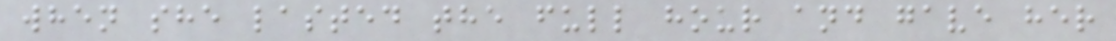when she lasted the full hour and gave her
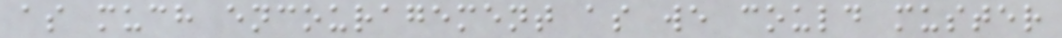as much encouragement as we could muster
